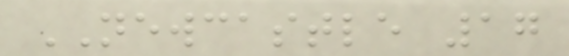NEWCASTLE 17
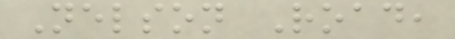Nelson Road,
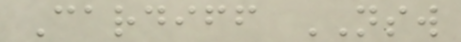Cardiff NSW
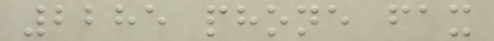2285 phone fax
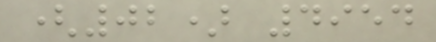(02) 4954
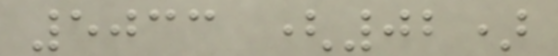5033 (02)
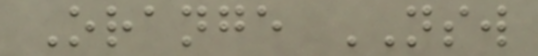Orange NSW
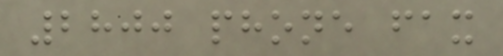2800 phone fax
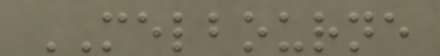MELBOURNE
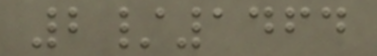2/1464
